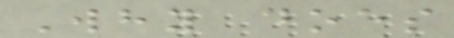Why does
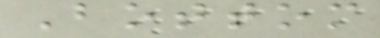Bottom
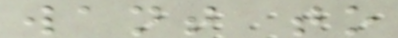want to
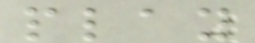play
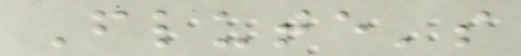Flute's
